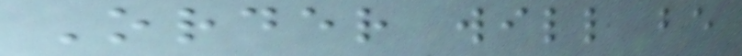Order will be
